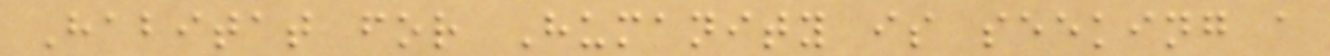Habitat for Humanity is seeking a
